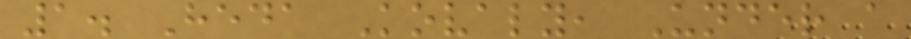1. Heda Kovaly, Under a
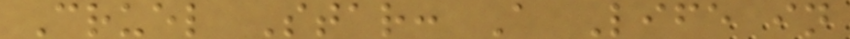Cruel Star: A Life in
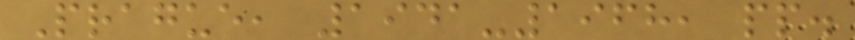Prague, 1941-1968, pp.
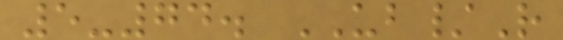5-74. UB/R
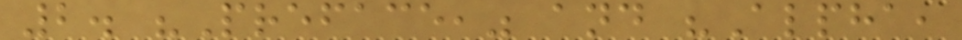2. "Preface," and "Alpha,
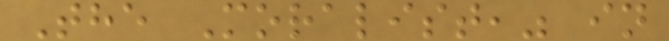The Moralist," in
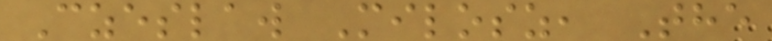Czeslaw Milosz, The
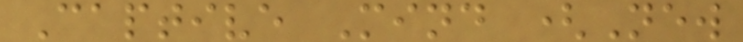Captive Mind (New
